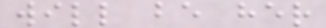will be her
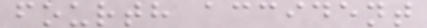fourth accident
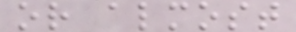or almost
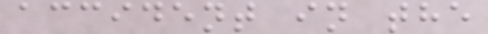accident in the
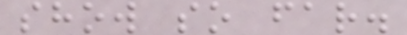show so far.
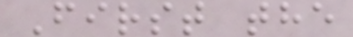First the
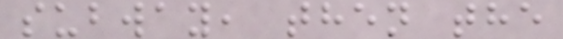subway, then the
